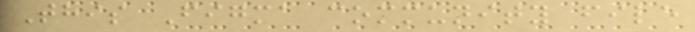This Figma community file
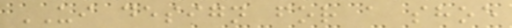UI design for a shoe
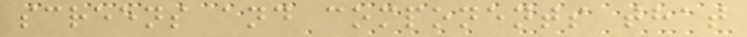screens and components that
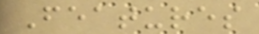Features
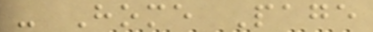- Home Page
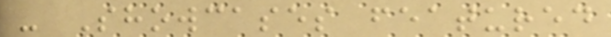- Showcases featured
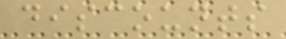discounts
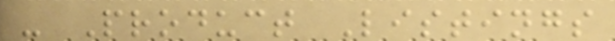- Product Listings
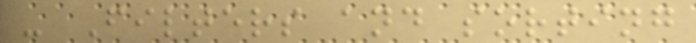- Filters and sorting
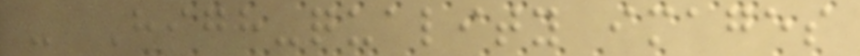- High-quality images
